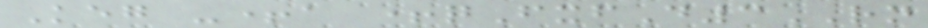Keg -+a +qFxfD3RN
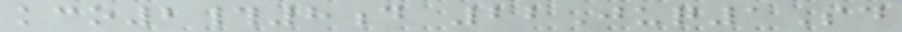kco2#8d 22Juq1Sd
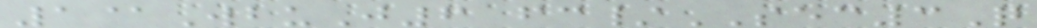1@WbuJ6 fc/SEC3Q
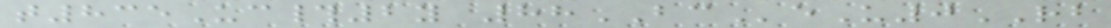t835Uc#2y 88BCeU0RB
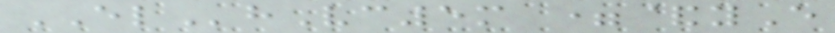ELhVc5m =&yE
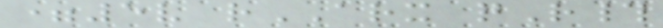=5v rARX qR#
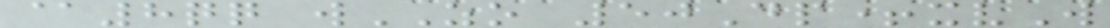@8qq wZO 50Dp+xvW
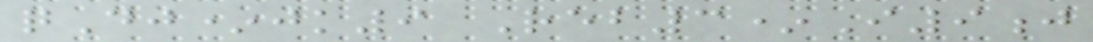qDj*jk9 Reb3*I9j
